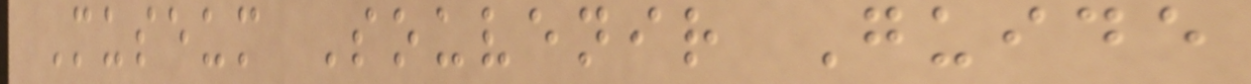Museum Souvenir Guide
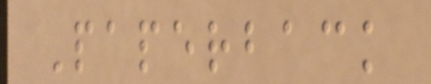Paperback
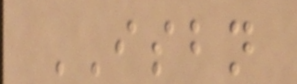ISBN
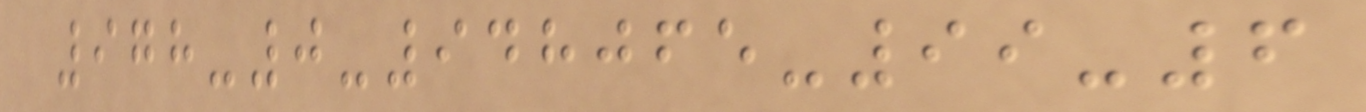978-0-948065-99-6
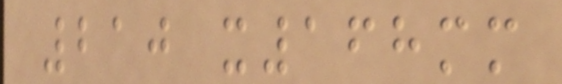210 x168mm
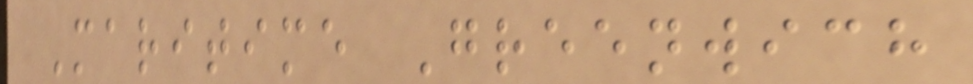Maritime Greenwich
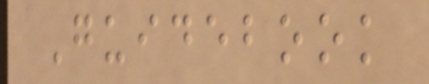Guidebook
